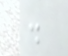.
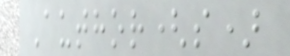Author(s)
